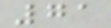71
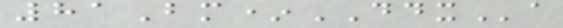81Bm*DDXa
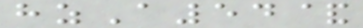hzA54&
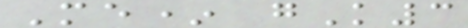Me* gK3
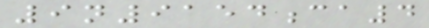9n9154ca4
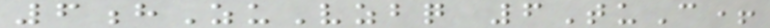6hZuVzbq 6TuC+
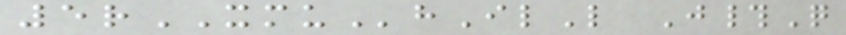5rXMUhIlL J#Q
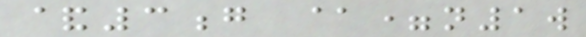&3g @=n1w
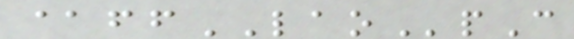@ffLAOpC
